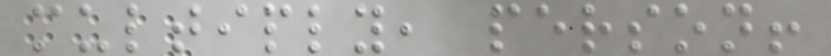multiply, person!
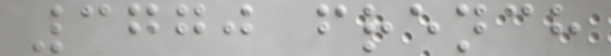3770 french
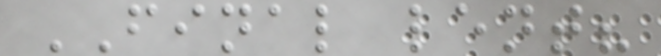FINAL lent?
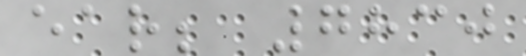ear; 7830
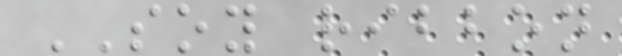SOY ribbon
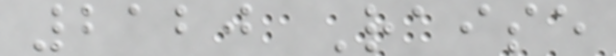2120 Raise
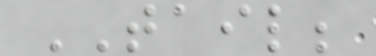TAIL;
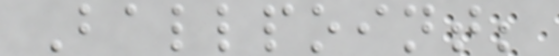Ballpoint;
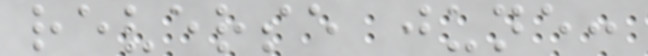reverse june:
